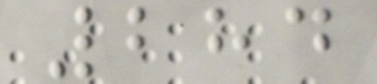284
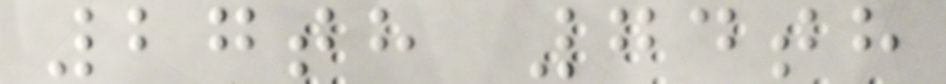27th 74th
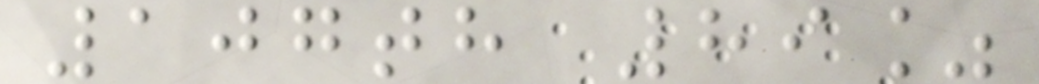107th 89%
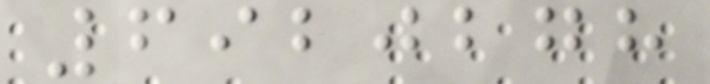6920278
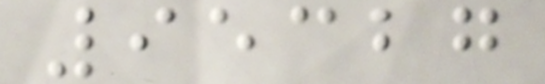95327
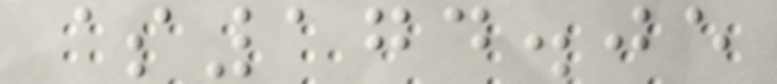$174.05
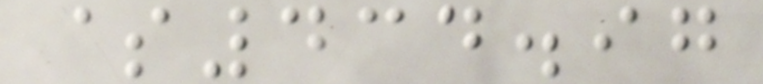$434.97
